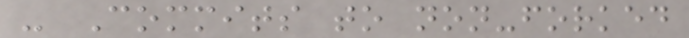- Commits to non-forked
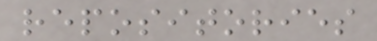repositories
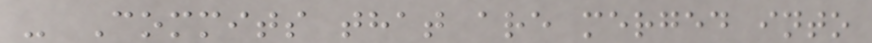- Commits that are merged into
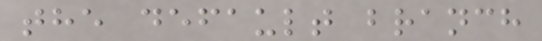the default branch
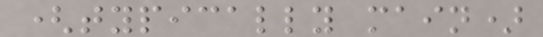(typically main)
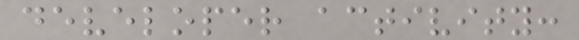developer activity:
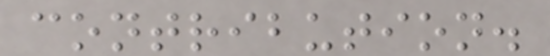contribution.
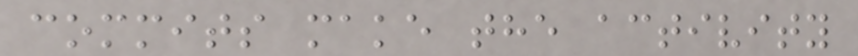commits make the activity
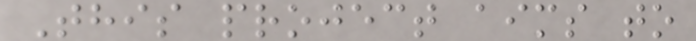This project aims to
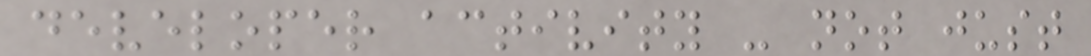developer activity - not just
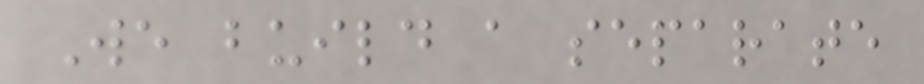We build a separate
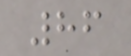86
